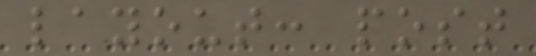layout: post
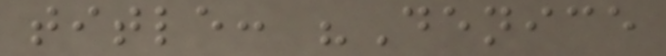title: "Denice
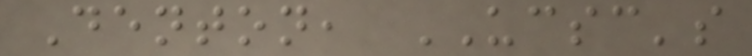Denton, UCSC's
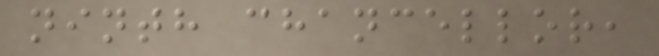ninth chancellor,
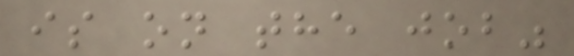is on the job"
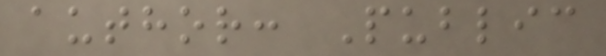author: Public
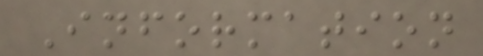Information
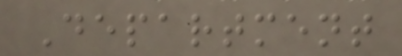Department
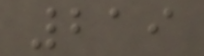219
